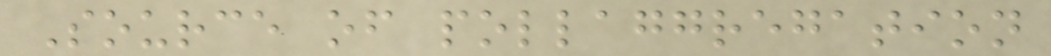Source of pollaggregation
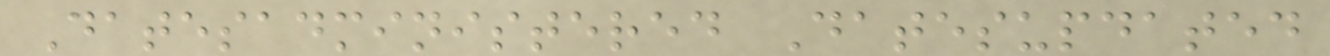Datesadministered Datesupdated
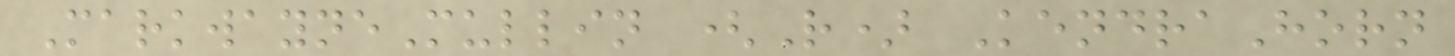MarkwayneMullin (R) KendraHorn
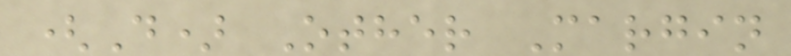(D) Other Margin
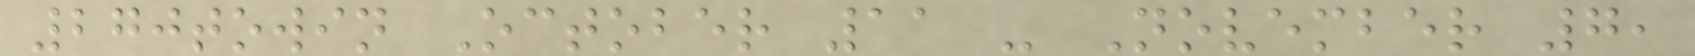270towin October 11 - November 7,
